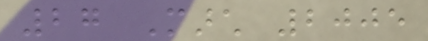27 March 2005
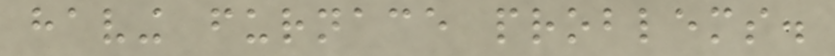having furnace problems.
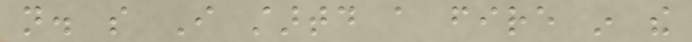not. so I startd a fire in the
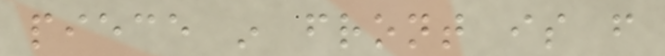piece in front is from
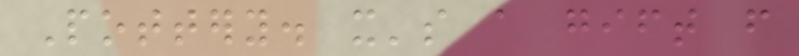Pottery. it's a gift from
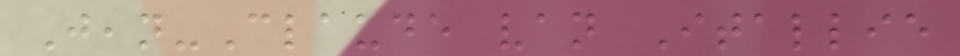Jean-Claude van Itallie
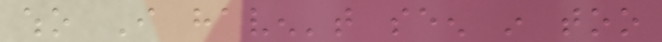who I haven't seen in too
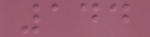144
